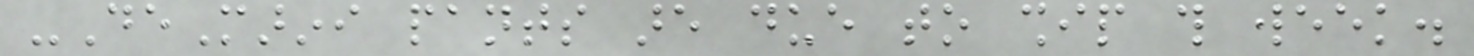-DeMarini pants are due to ship this week.
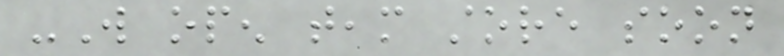-Will open team store soon
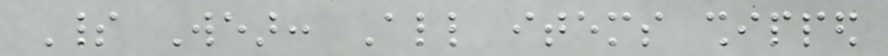Spirit Wear: All items shipped
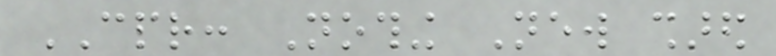CPR: Nothing New shared
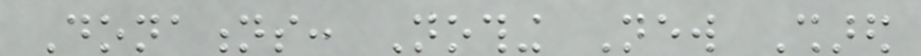Donations: Nothing New Shared
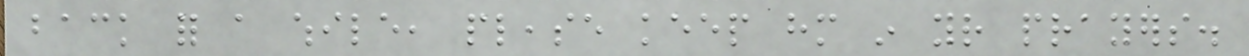back for a while, please keep him in your prayers.
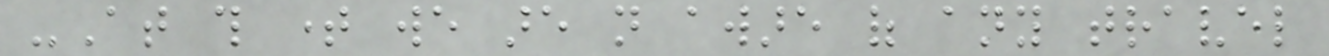-At this time we are not aware of any travel
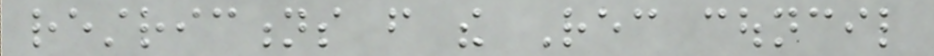restrictions from the Rec council
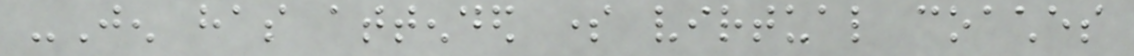-Jen has attended some virtual coaches
